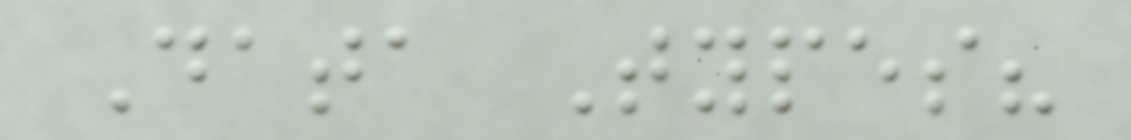Data Types?
